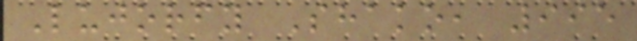Lujorfy Shako, 995
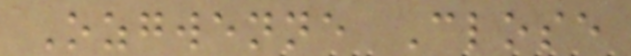Ozgwenne Close
